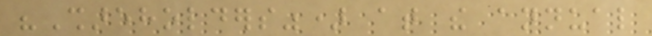"Shareholders") at the annual
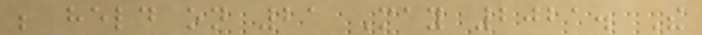be held on 21 May 2021. The
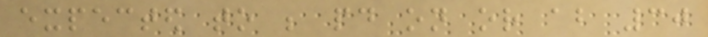expected to be paid on or about 30
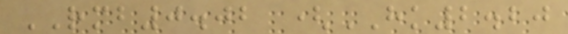RMB0.02 (HK2.20
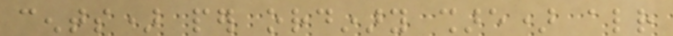cents) per ordinary share) already
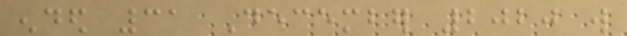ended 31 December 2020 will
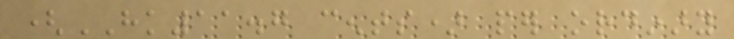(HK11.7 cents) per ordinary
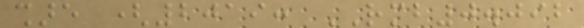share (2019: RMB0.092
